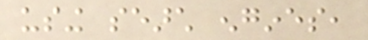using search engines,
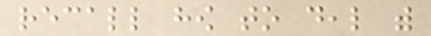recall how to deal with
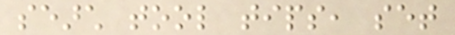search tool tips, set
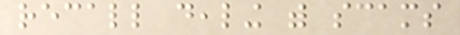recall dealing with scams
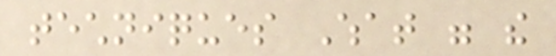techniques What were the
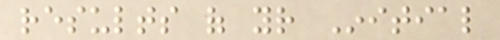results of your Initial
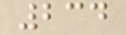234
